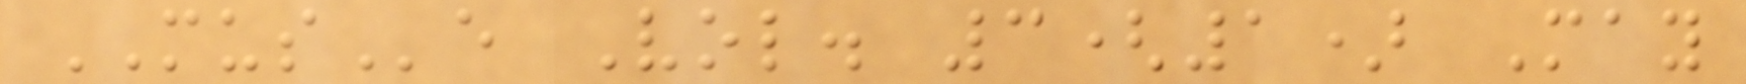MUSe Vol. 3(1) May
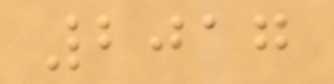2017
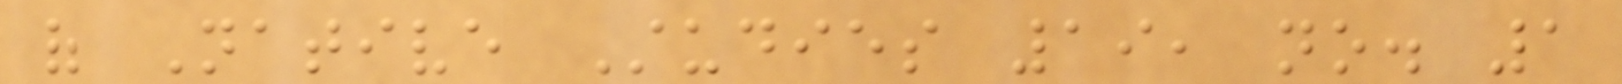of Native Studies 19, no. 1
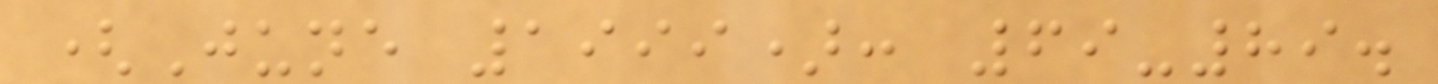(June 1999): 69-89.
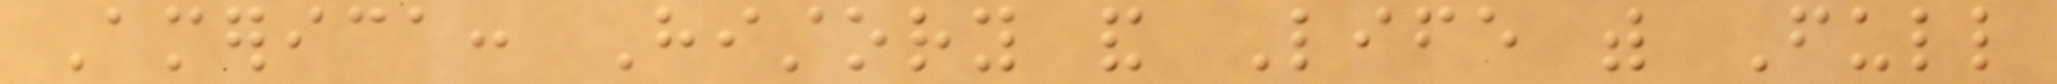America: History and Life with Full
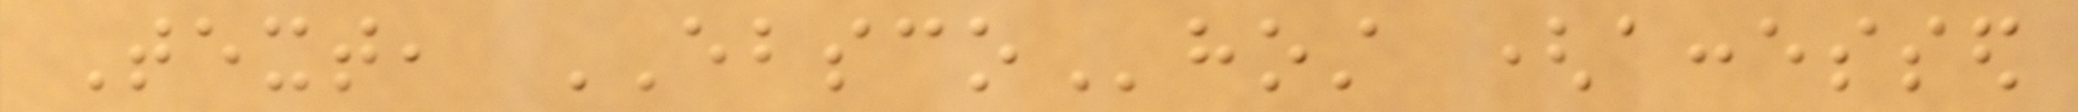Text, EBSCOhost (accessed
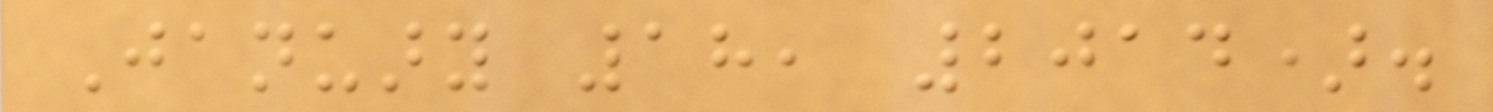January 18, 2014).
